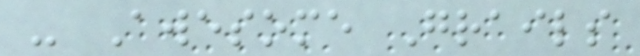- Awesome Grails
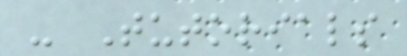- Tutorials
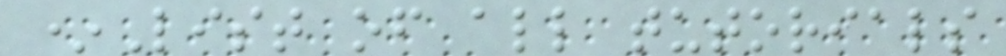*List of all tutorials
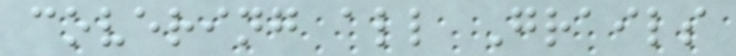covering all Grails
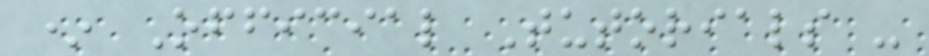* Official Tutorials -
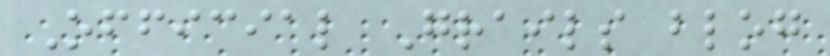Official Grails blog
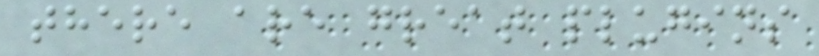there are great plugins
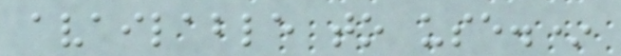available to use.*
